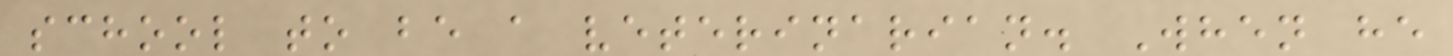school to be a veterinarian. When he
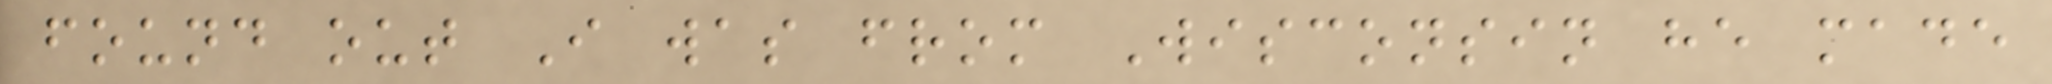found out I was from Wisconsin he made
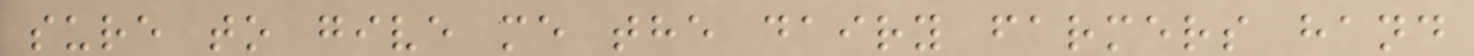sure to give me the dairy farmers hand
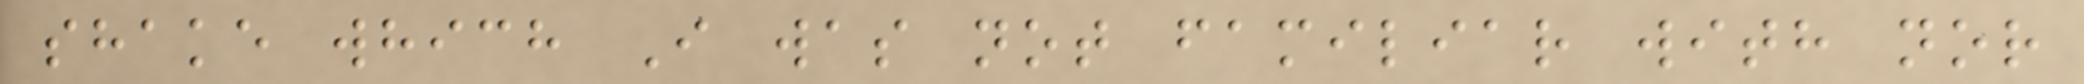shake which I was not familiar with nor
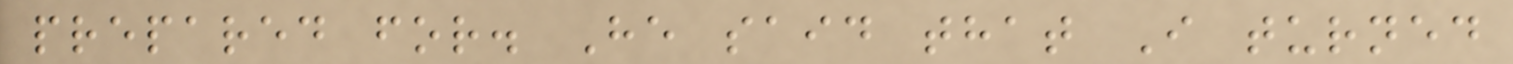prepared for. He said that I turned
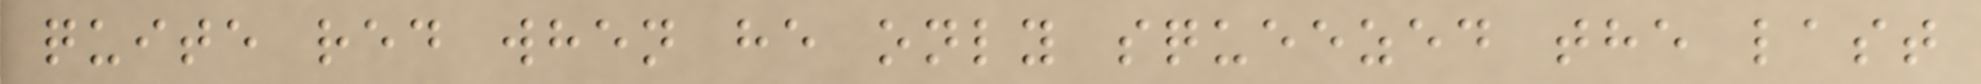quite red when he only squeezed the last
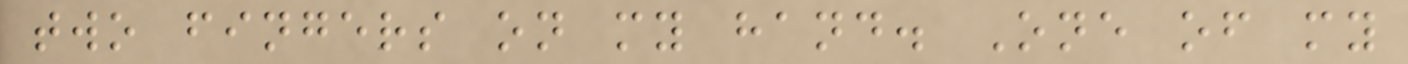two fingers on my hand. One of my
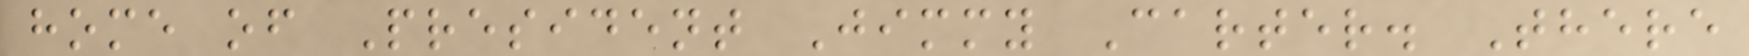home of President Jimmy Carter. There
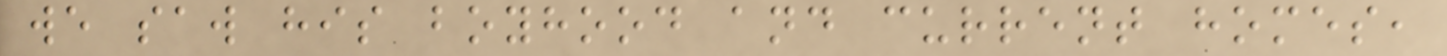we saw his boyhood and current homes,
